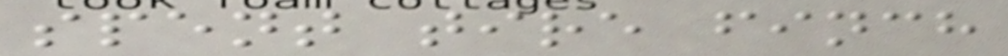spent tire finch
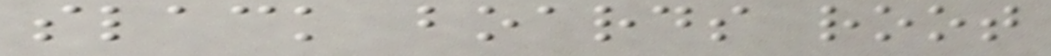slack boards root
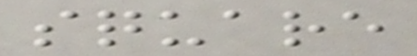square
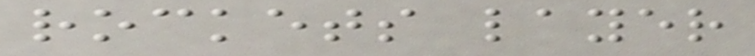rockets layer
